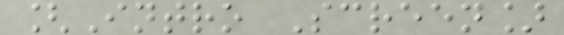[Intro Screen]
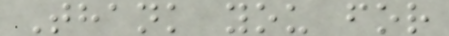Thank you for
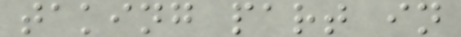taking part in
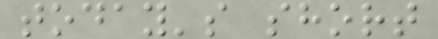today's short
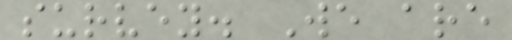survey. We are
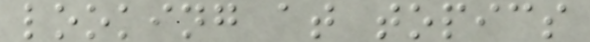looking at topics
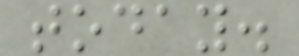today.
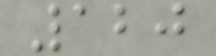120
